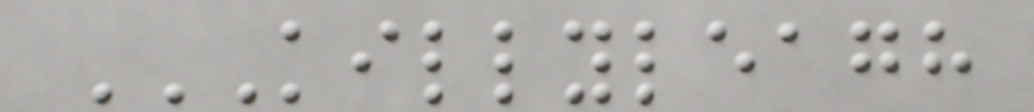KILLYLEAGH
